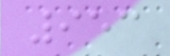953
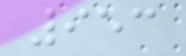953
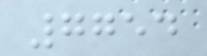7754
